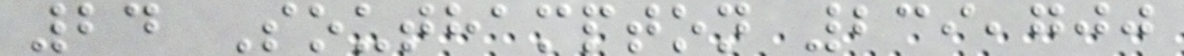24 Southampton 239,700
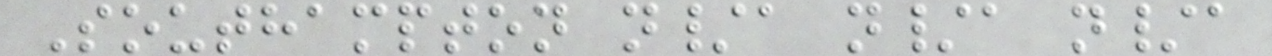Southampton n/a n/a n/a
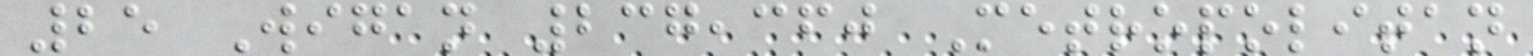25 Wigan 237,360 Metropolitan
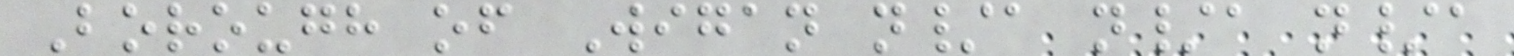Borough of Wigan n/a n/a n/a
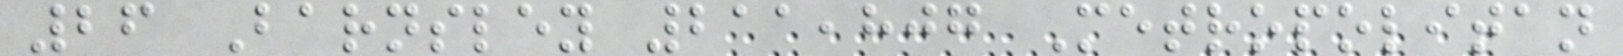26 Barnsley 211,807 Metropolitan
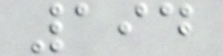194
